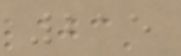215
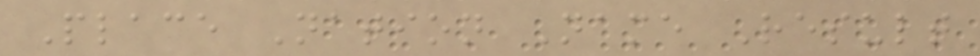Place Nation Name Result
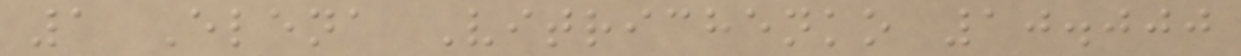1 Elena Vitrichenko 10.000
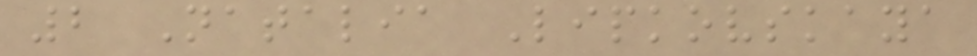2 Natalia Lipkovskaya
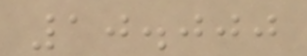10.000
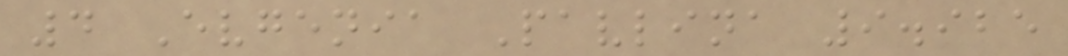4 Evgenia Pavlina 9.925
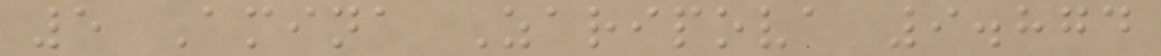5 Amina Zaripova 9.874
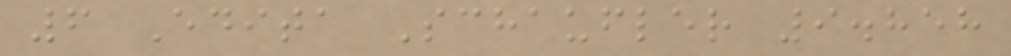6 Edita Schaufler 9.858
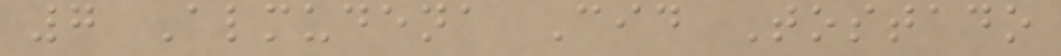7 Almudena Cid Tostado
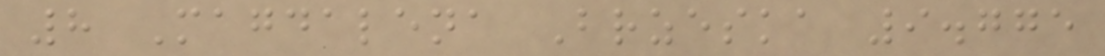8 Magdalena Brzeska 9.775
